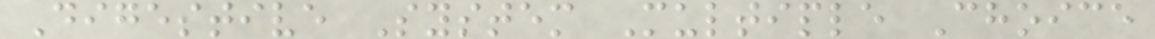Digestive System Multiple Choice
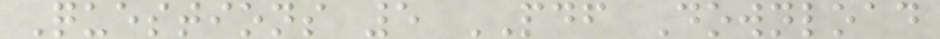Questions 5 PDF Download
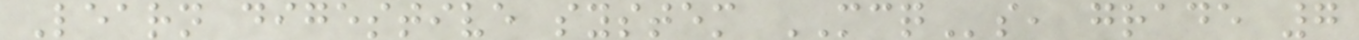Learn digestive system MCQs, grade 7
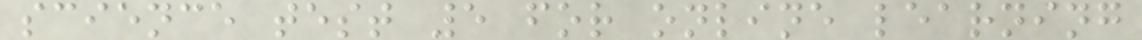science test 5 for online learning
